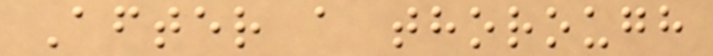After a thorough
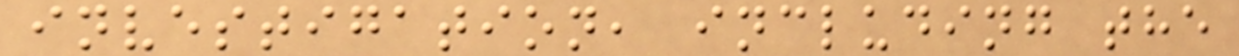investigation, including the
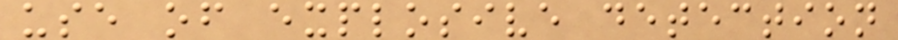use of explosive detection
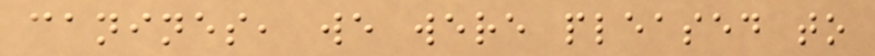canines, we were pleased to
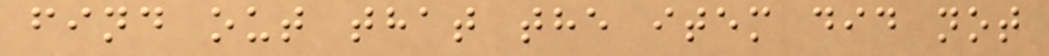find out that the item did not
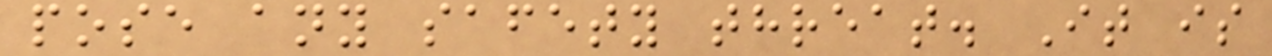pose any safety threat. It is
